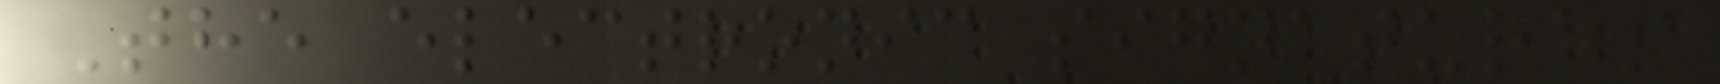The electronic signatures
